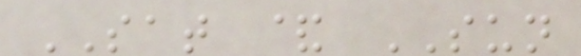SAT & SUN
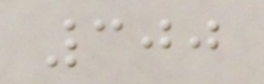300
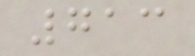713
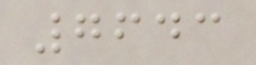7643
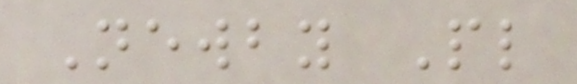Newby Pl
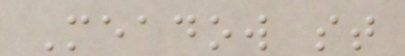Meadow st
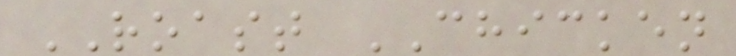ROAST CHICKEN
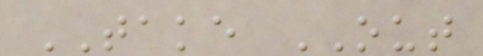TAKE OUT
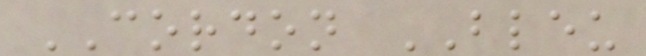CORDON BLEU
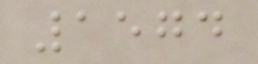1574
